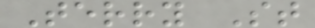Terry St
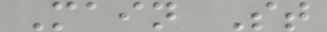Main St
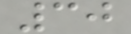30
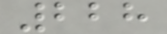228
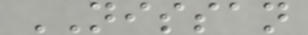NISSAN
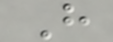H
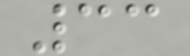33
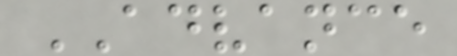ADVANCE
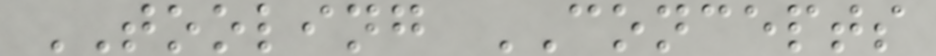TOOLING CONCEPTS
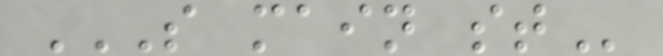S MAIN ST
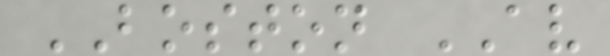BOSTON AV
